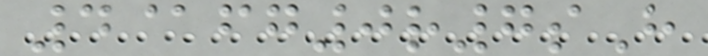4@fg0r7sH
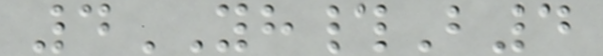4YH#B4
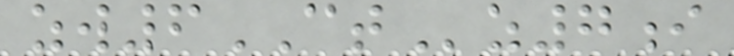zw6CTz7i
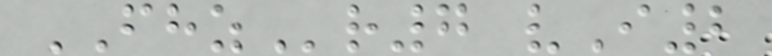FHZr7 vI2
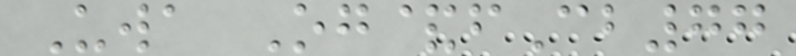Uwa Og&fCb77
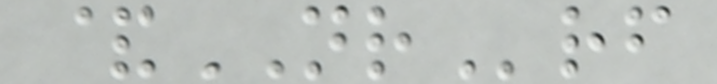&NRrf
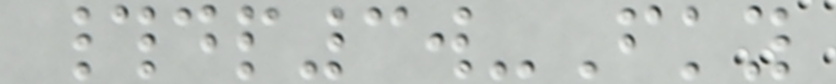#dp3w-Fky
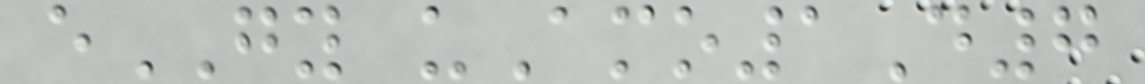eGY uAmo1D7
